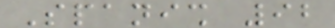Spanish 92
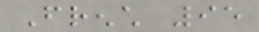French 95
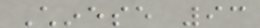Chinese 93
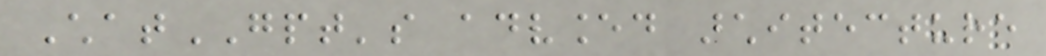ChatGPT's advanced architecture
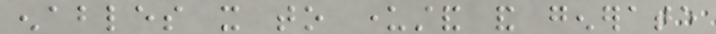enables it to understand and generate
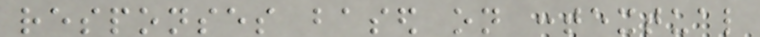responses based on contextual
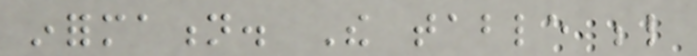information. The table below
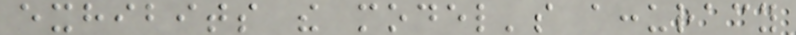exhibits the model's accuracy
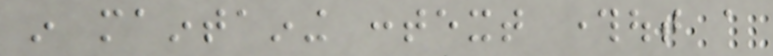in maintaining context throughout a
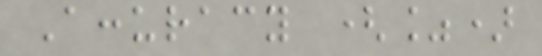Accuracy (%)
